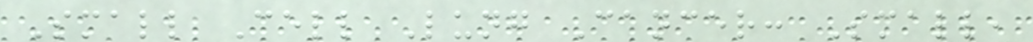Small Cell Lung Cancer: Small,
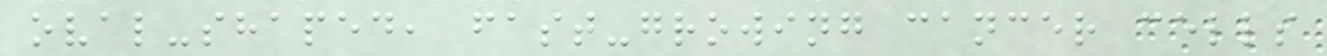oval-shaped, fast-growing cancer cells
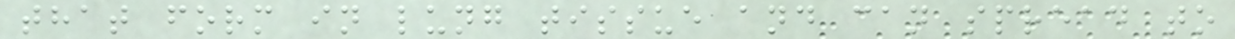that form in lung tissue and can spread to
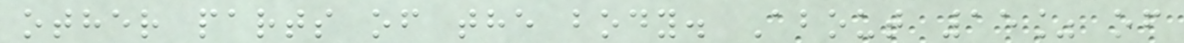other parts of the body. About 15% of
